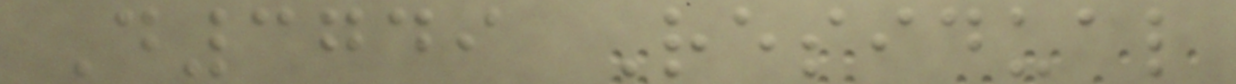D3749 Residual
